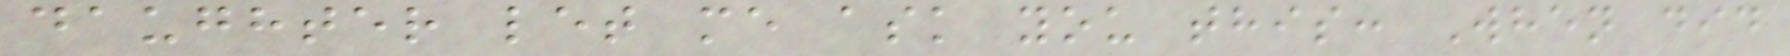daughter let me ask you this: When did
